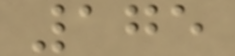175
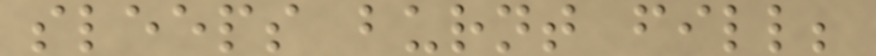sleeps burnt fill;
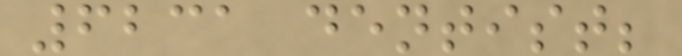6231 dentist;
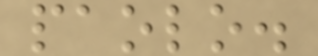paolo.
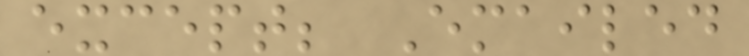except; Emailed
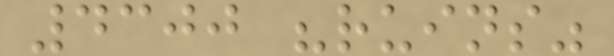4300 "ruins"
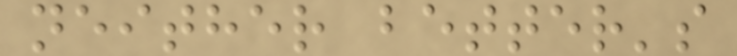neither better's
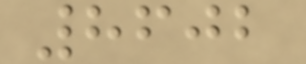8602
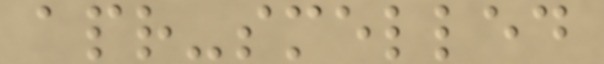apr-smelled
